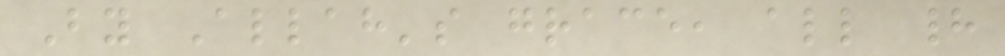By Allah's grace, all had
